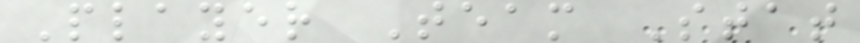Player Team Stat
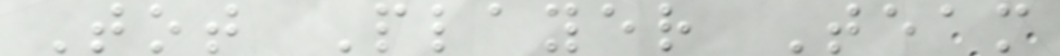Tot Player Team
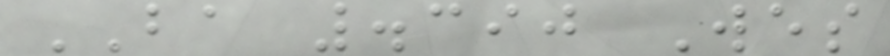BA .390 Wes
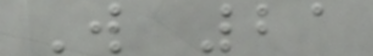W 21
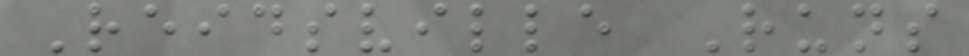Reidsville Runs
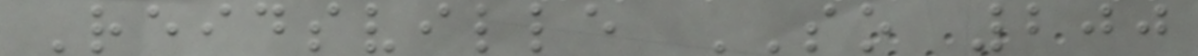Reidsville SO 200
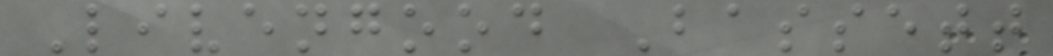Livengood Bassett
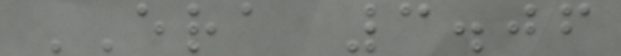ERA 3.06
